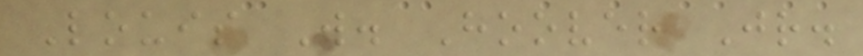Louis W. Hoover Jr.
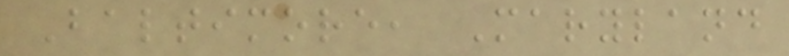Baltimore, Maryland
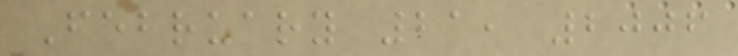February 21, 2006
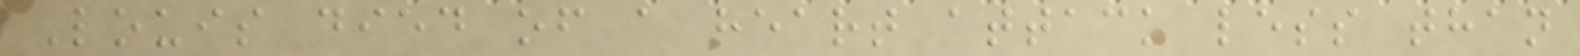Louis died of a heart attack less than
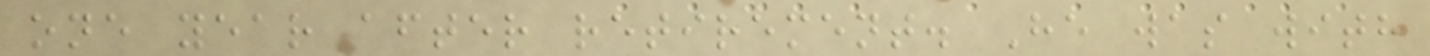one year after retirement. He was with
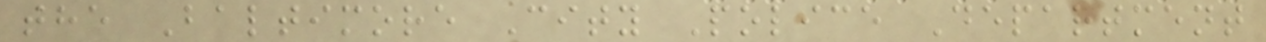the Baltimore City Police Department
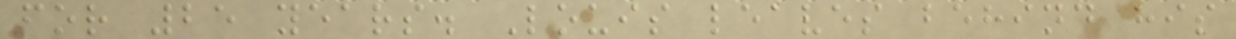for 25 years. Louis leaves behind his
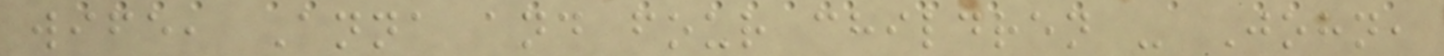wife, Anna and four children - John,
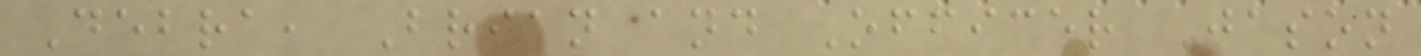Debra, Brian and Officer Jason
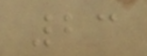23
